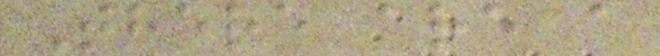There are a
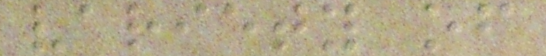variety of
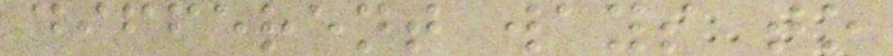different ways to
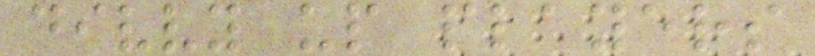divvy up players
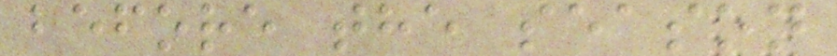before the season
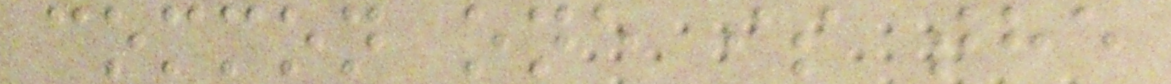common one is the
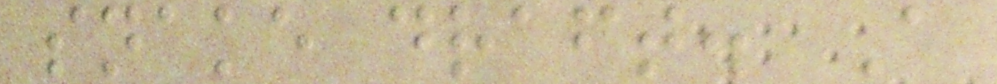snake draft. A
